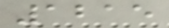1215
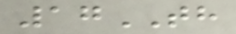17TH
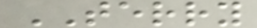TERRY
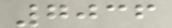7036
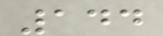144
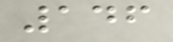146
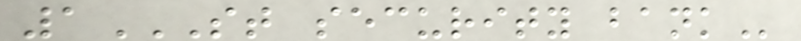1ST SECURITY BANK
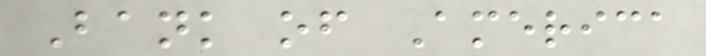Bank of America
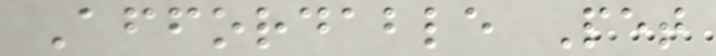Affordable Pet
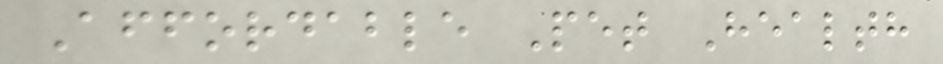Affordable Pet Health
